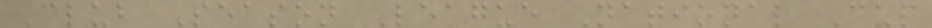Club Season League National Cup
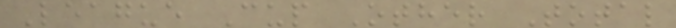League Cup Other Total
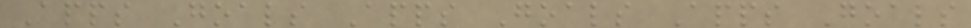Apps Goals Apps Goals Apps Goals
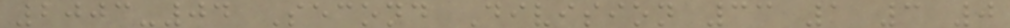2003-04 Second Division 33 1 3 0
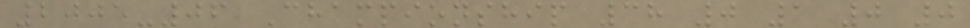2005-06 Championship 38 0 1 0 0
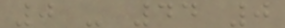0 - 44 0
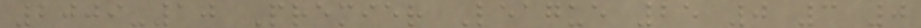2009-10 Premier League 25 0 3 0
